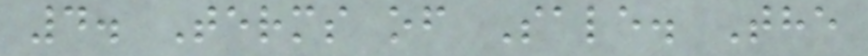4. Terms of Sale. The
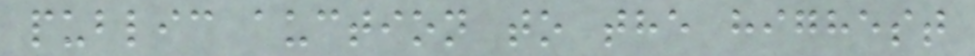public auction to the highest
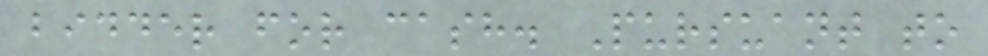bidder for cash. Pursuant to
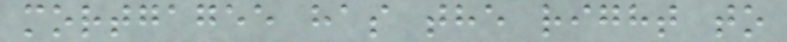mortgagee has the right to
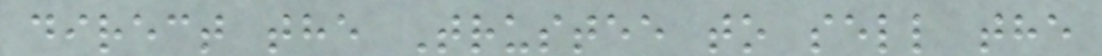direct the Trustee to sell the
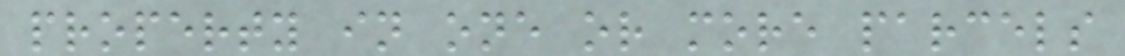property in one or more parcels
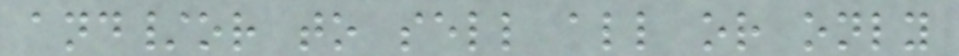and/or to sell all or only
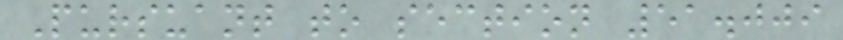Pursuant to section 51.009
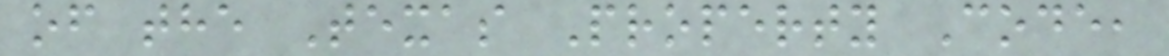of the Texas Property Code,
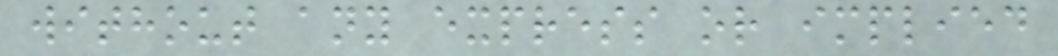without any express or implied
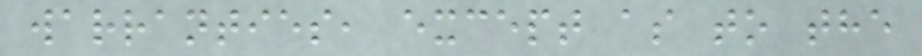warranties, except as to the
